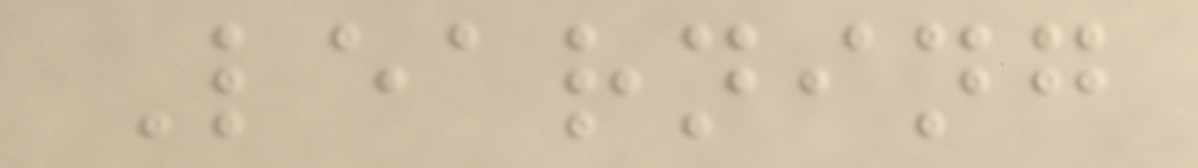Learning
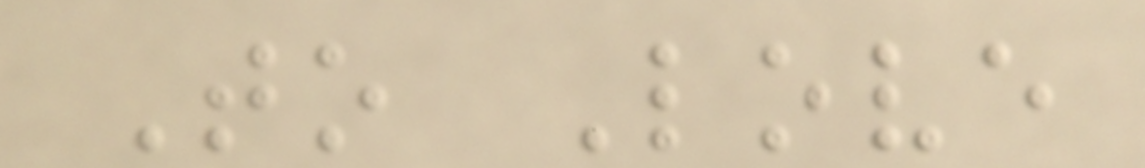To Love
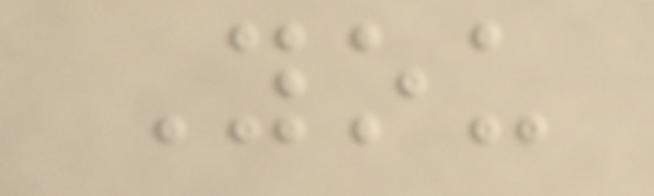You
